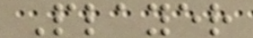Player
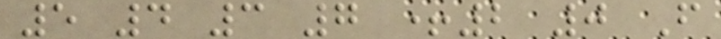5 4 3 7 +2 0 F
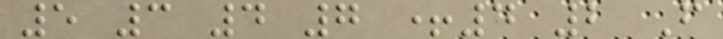5 3 4 7 +4 2 F
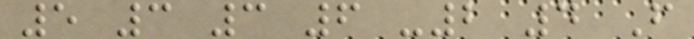5 3 3 6 -2 4 F
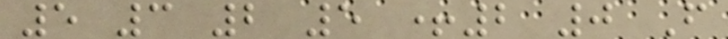5 3 2 5 +2 0 F
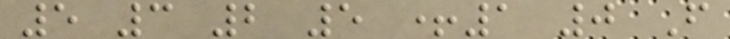5 3 2 5 +1 0 F
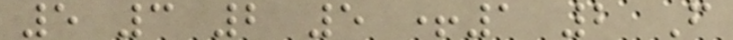5 3 2 5 +1 2 F
